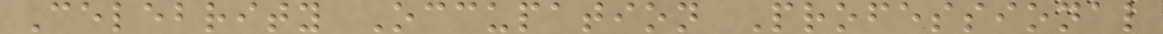Celebrity Occupation Professional
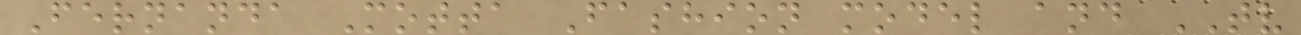Fernanda Motta Fashion model and TV
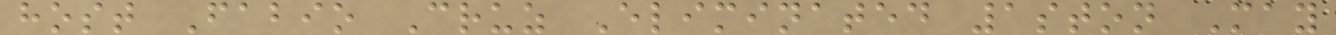host Fabio Cruz Eliminated 1ston May
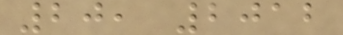20, 2012
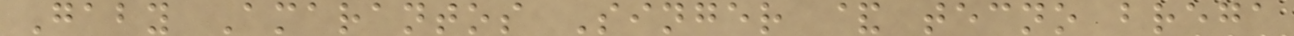Gaby Amarantos Singer & tecno brega
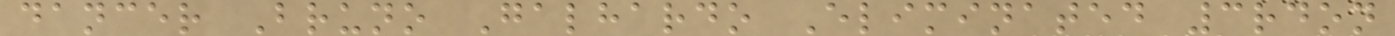dancer Bruno Galhardo Eliminated 3rdon
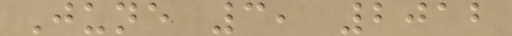June 3, 2012
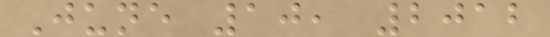June 10, 2012
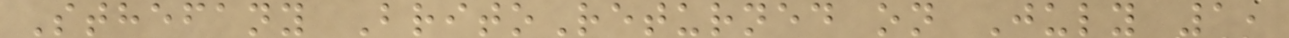Sthefany BritoReturned on July 1,
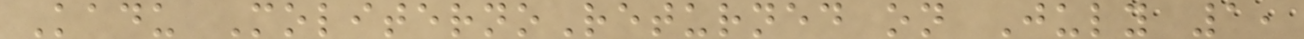Kadu MoliternoReturned on July 1,
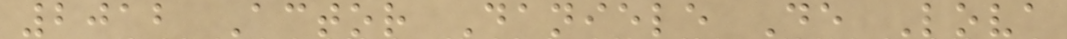2012 Actor Daniele De Lova
